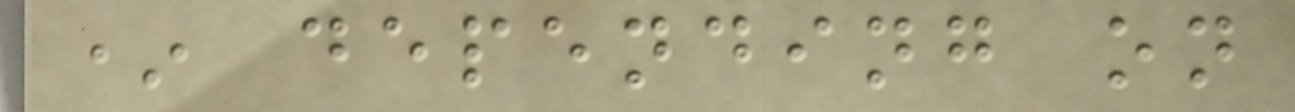* depending on
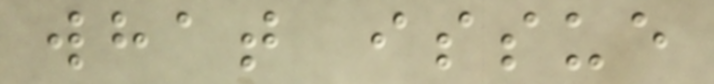what issue
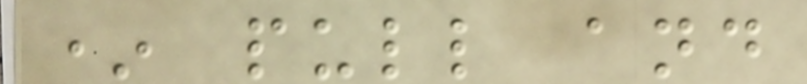* pull and
